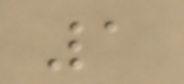1
